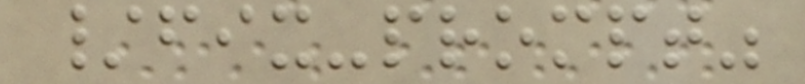/fix-prompt"
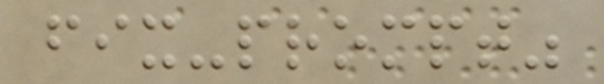fix-prompt"
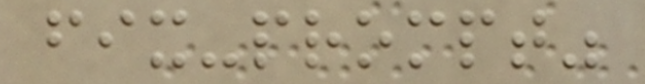fix-prompt"
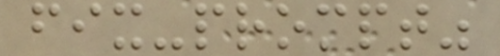fix-prompt"
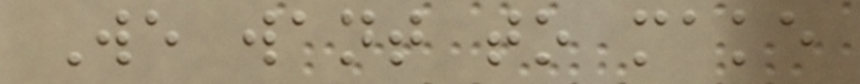We want to make
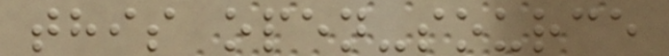this open-source
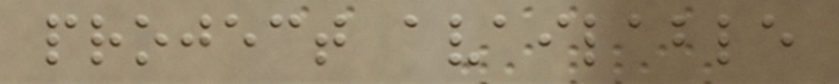project available
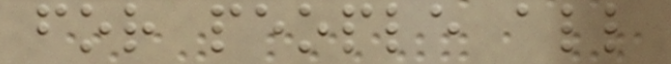for people all
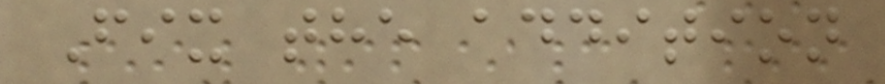Fix the addition
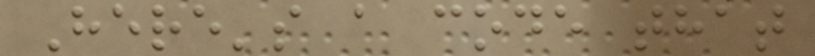Here's a code that
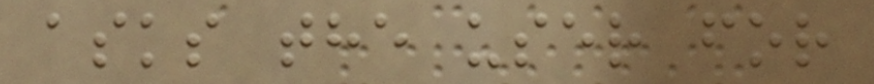asks the user for
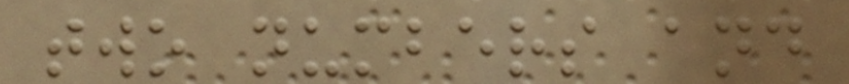two numbers and
